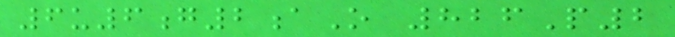6u6g2aO 826P2
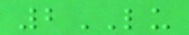2LU
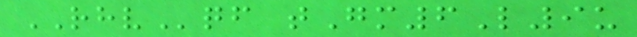RHVqf tGm6L9u
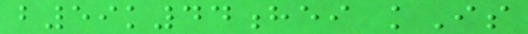b59k44hei kIs
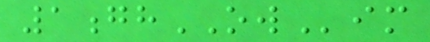1ghOWim
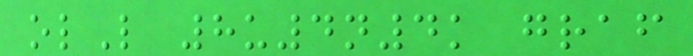olL 8u4n4k graf
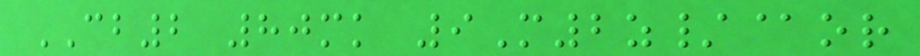CB2 80mk 9M2z/@or
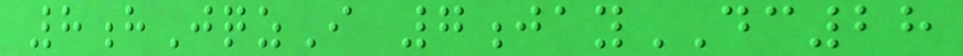8hJqzI 7jayDC28
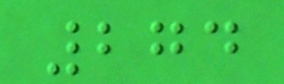274
